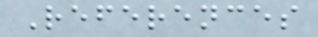References
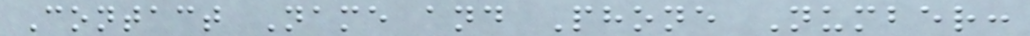Contact Name and Phone Number:
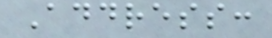Address:
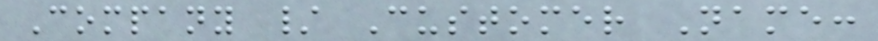Company / Customer Name:
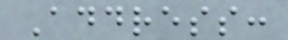Address:
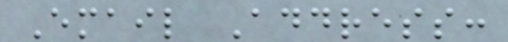Email Address:
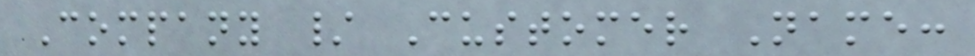Company / Customer Name:
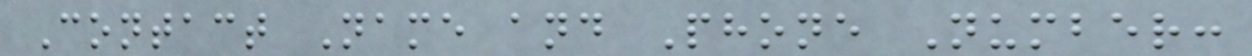Contact Name and Phone Number:
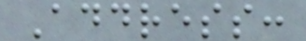Address:
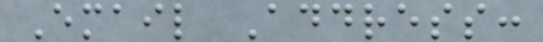Email Address:
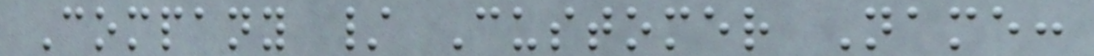Company / Customer Name:
